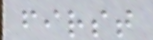first
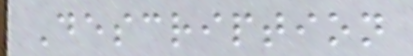Description
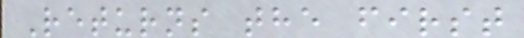Returns the first
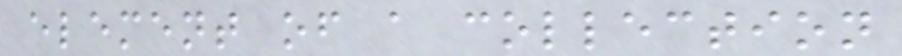element of a collection
